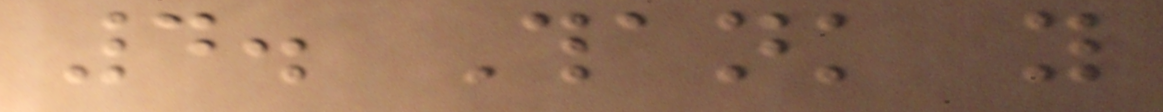4. Thank you
